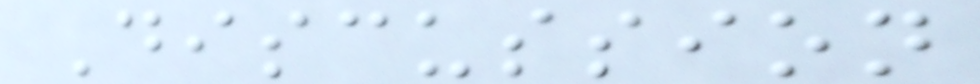Discussion
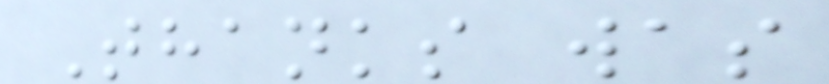Thanks was
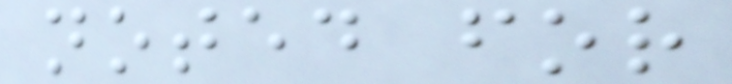noted for
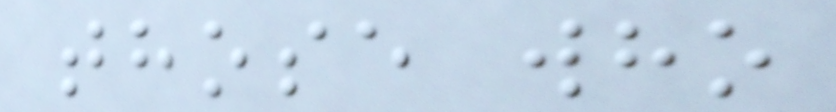those who
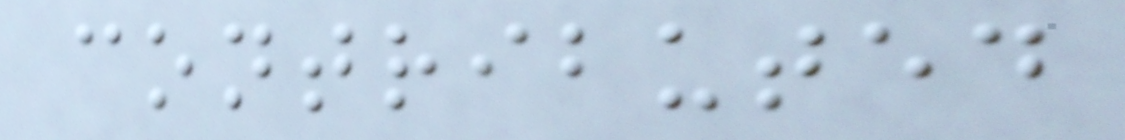contributed
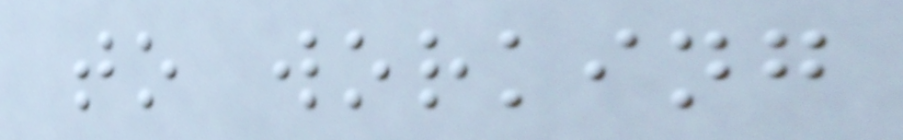to working
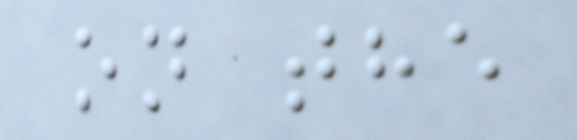on the
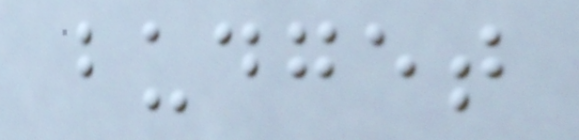budget
